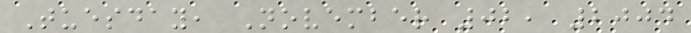Tuesday, November 02, 2004
